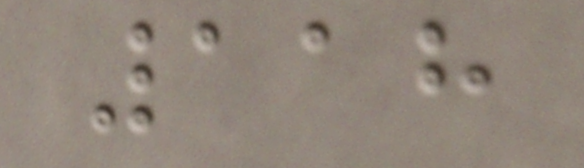118
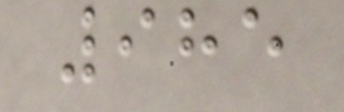985
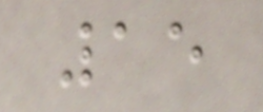15
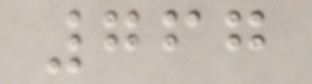767
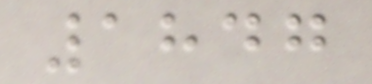1847
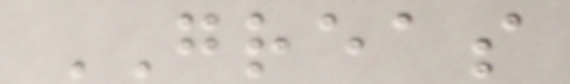GREAS
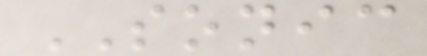SONIC
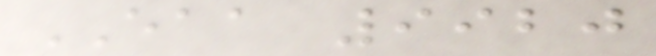EAA 9920
